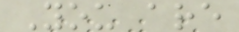You are
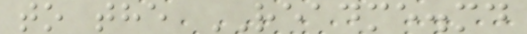to the README.md
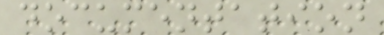documentation
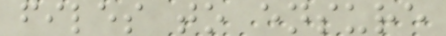files to ensure
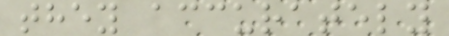they accurately
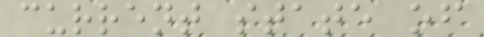current state of
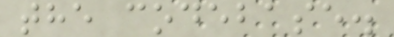the codebase.
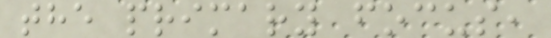the primary focus,
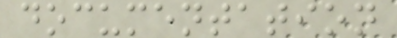documentation
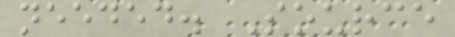needed. Source
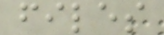files
